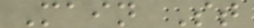Main St
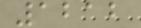1212
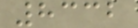8332
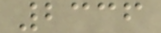2336
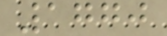1770
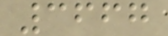3667
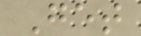Get
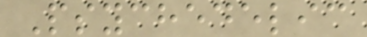Psychedelic
